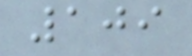109
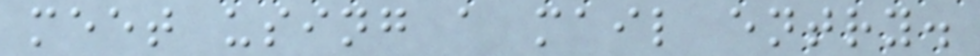meet using a mail entry.
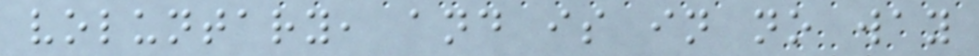voluntary, and is in no way
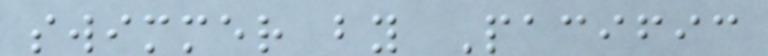swimmer by Pacific
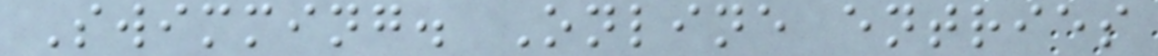Swimming. Online entries
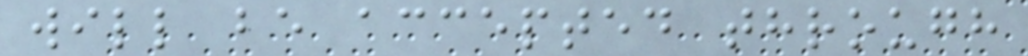will be accepted through
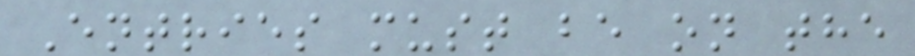Entries must be on the
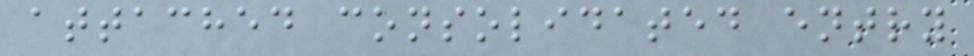attached consolidated entry
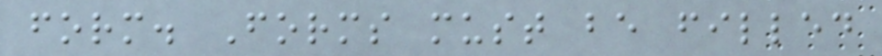form. Forms must be filled
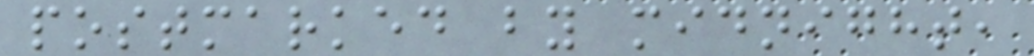postmarked by midnight,
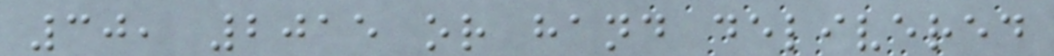30, 2015 or hand delivered
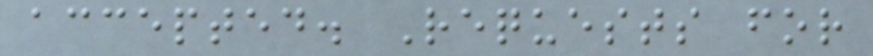accepted. Requests for
